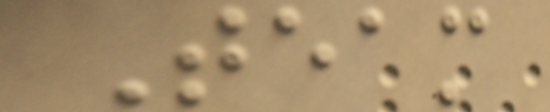Team
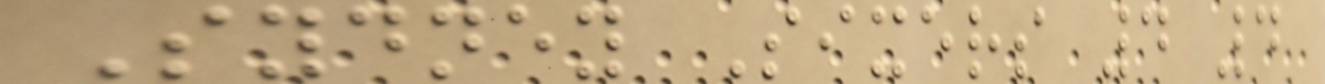Sydney Sixers 4 4
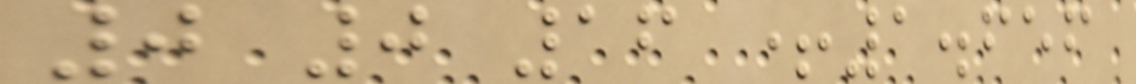0 0 16 +1.656
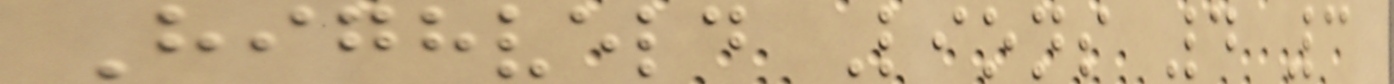Highveld Lions 4 3
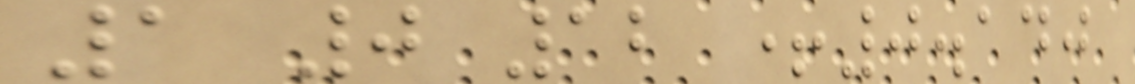1 0 12 +0.140
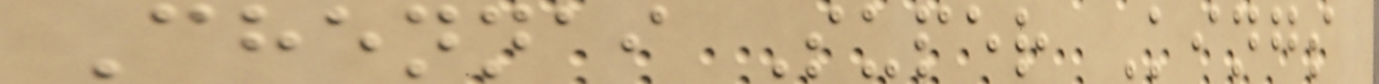Chennai Super Kings
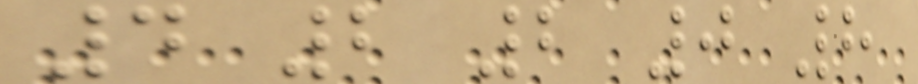4 2 2 0 8
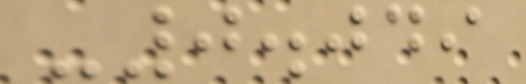-0.049
